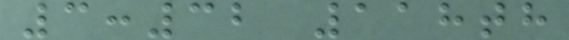3:32 118th
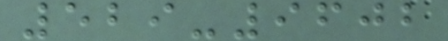529-9602
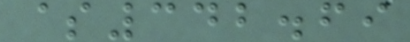$342.69
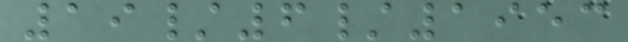19/6/1953
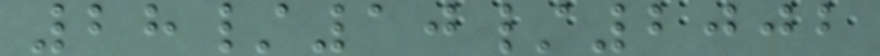28/10/2002
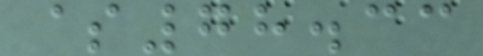$78.33
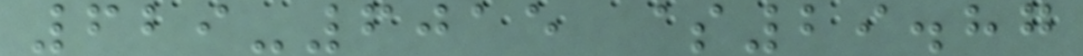629-6015 $29.87
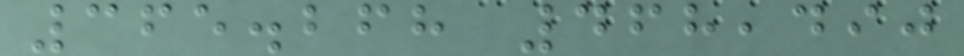365.268 468,490
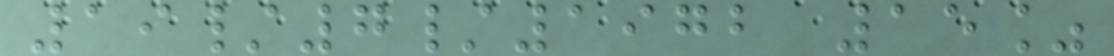19/7/1972 15%
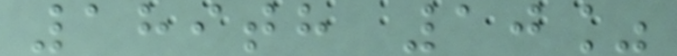189th 10%
